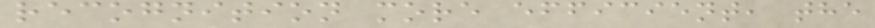recognition more efficient, the
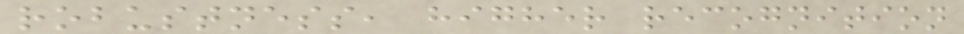robustness, higher recognition
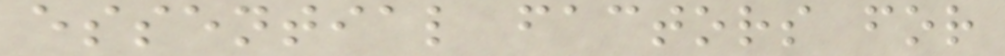essential factors for
